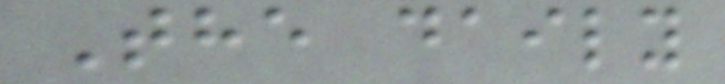The daily
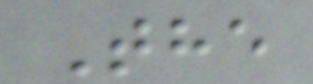The
